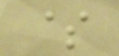$
